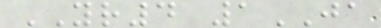YR4 1JA
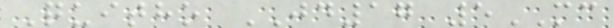Quitho JD17 5MC
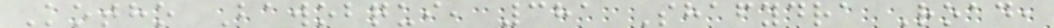Kotho Bawobqui, 381 Shafydra Road,
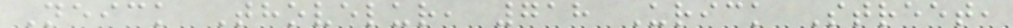Neick Thovelur, 718 Urick Street,
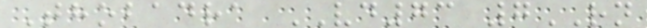Thobadra VD73 7RN
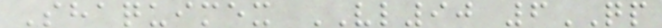Shaquimex VL90 6QP
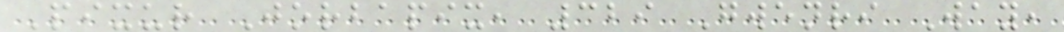Pixur Jorbapix, 329 Gwenri Way,
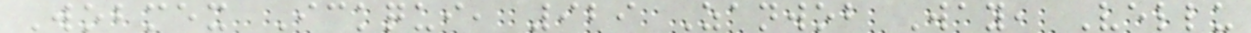Wobmex Ickqui, 929 Zanwob Way, Vellu
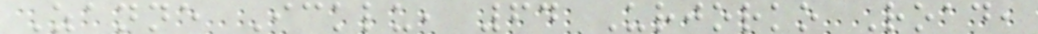Zanne Icklu, 64 Urjorko Road,
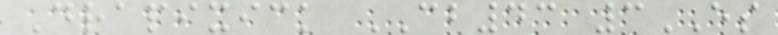Drapixick CB43 3ES
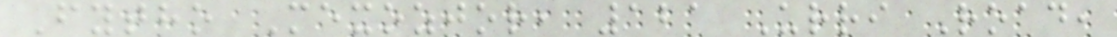Fytho Mexozjor, 121 Urri Road,
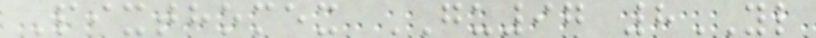Pixthomex GU97 8YL
